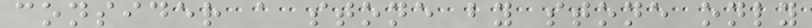consider a stone by stone only
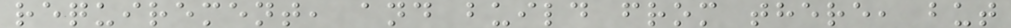requirement, and build from there, but
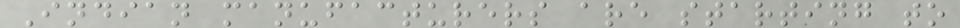Indian manufacturers are starting to
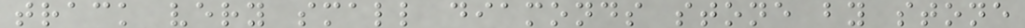track very small diamonds stone by stone
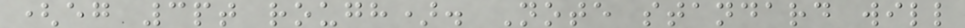(eg 3pt rough). Note standard will
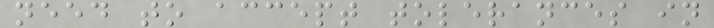need to accept tolerances in
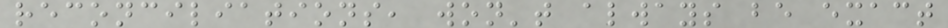reconciliations, won't always be exact
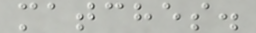matches.
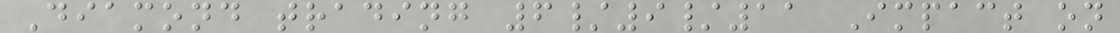Diamond trading 6/9/11 Impact on
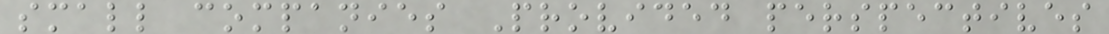small companies Provided perspectives
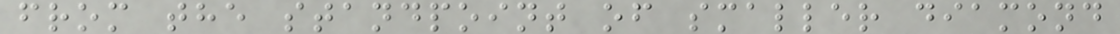from the standpoint of smaller diamond
